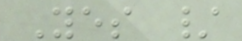Yes /
